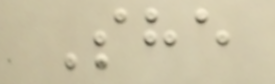She
